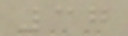37
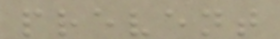prevent
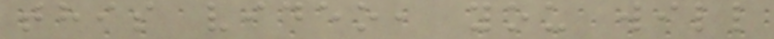this video, you will
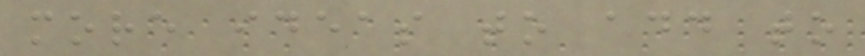more ideas to add to
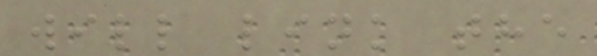will link the
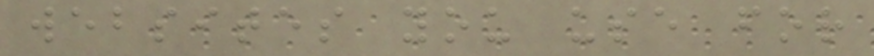websites you use for
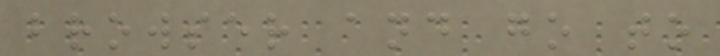browser and go to
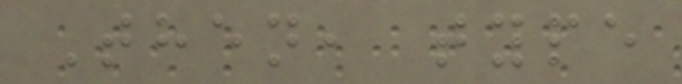Then, type
